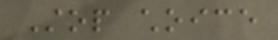Stop choice
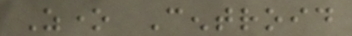Zone Centroid
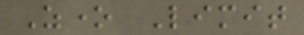Zone Limit
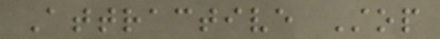Attractive Stop
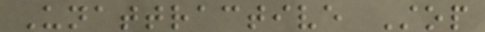Unattractive Stop
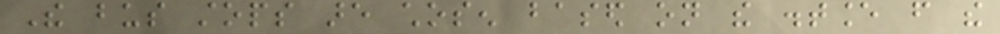The bus stops are chosen based on the distance from the
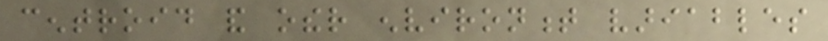centroid and other environment variables
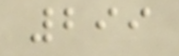299
